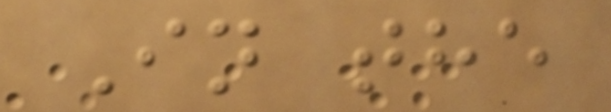In the
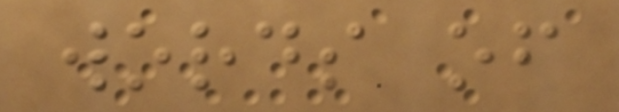words of
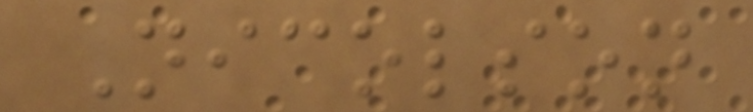Nicolson
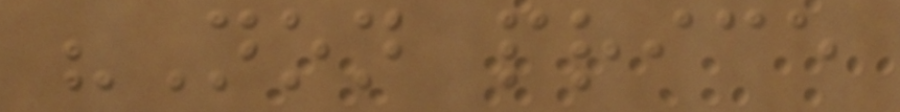"Non price
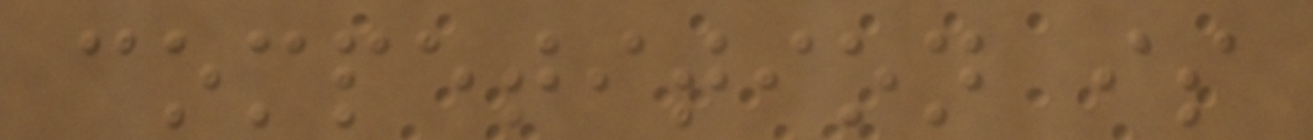competition is
